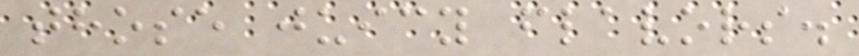those juicy flavors.
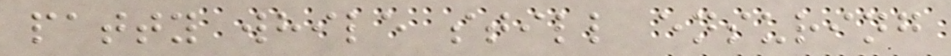patty while still ensuring
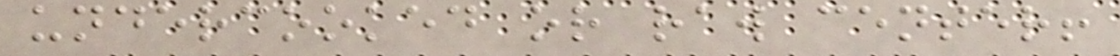undercooked or raw center!
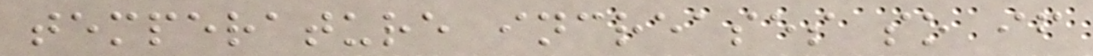temperature increases so if
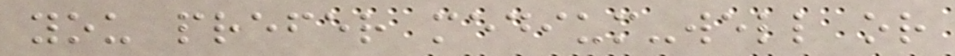you prefer medium-well or
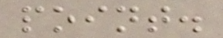point.
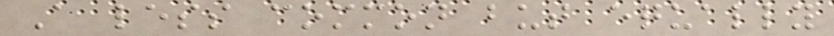A less common but equally
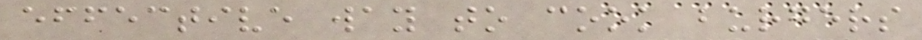effective way to cook burgers
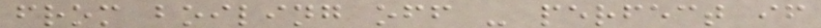from boiling off - perfect if
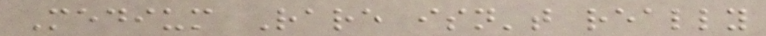Medium Rare isn't really
